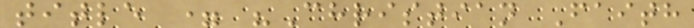title = "Christian Faith
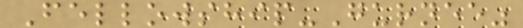Fellowship-Gurnee"
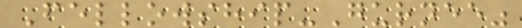Fellowship-Gurnee"
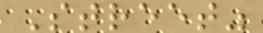Street"
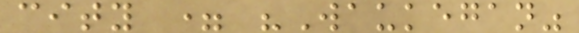city = "Waukegan"
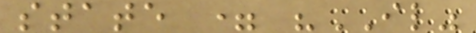state = "IL"
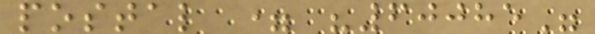postal = "60085"
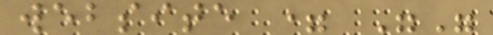website = ""
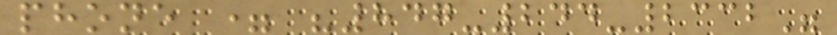phone = "847-244-2332"
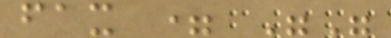fax = ""
